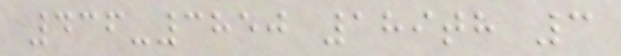436-3850 189th 3
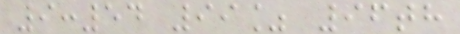9:54 99% 96th
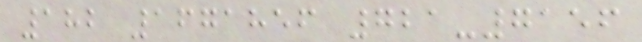182 1671856 721-7156
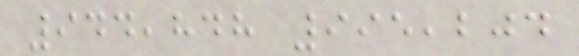944,848 995,204
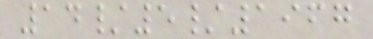14/5/1967
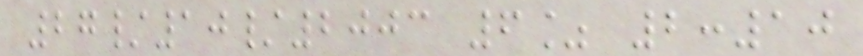27/10/2003 6% 2:10
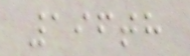196th
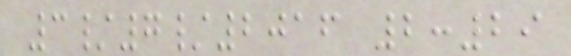3/7/2016 2:29
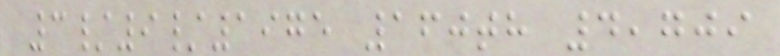3/9/1975 160th 4,709
